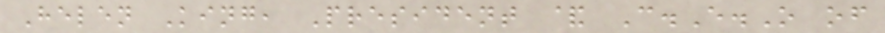Helen King, President & C.E.O of
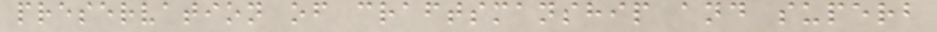preservation of craftsmanship and superb
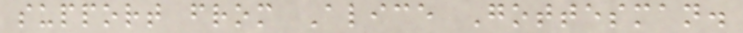support from Alice Gottesman.
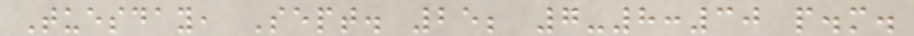Tuesday, Sept. 25; 7-8:30 p.m.
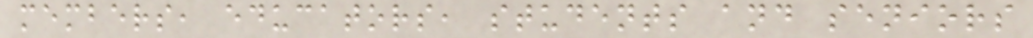members, educators, students and seniors
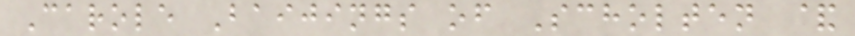Carole Baijings of Scholten &
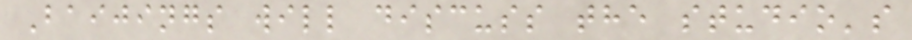Baijings will discuss the studio's
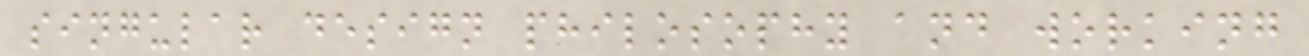singular design philosophy and working
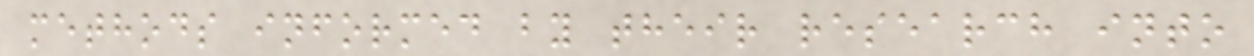methods informed by their research into
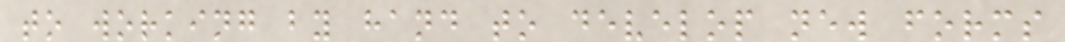to working by hand to develop new forms
